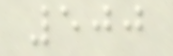500
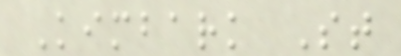Kimbark St
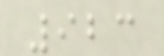923
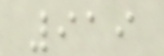919
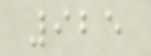925
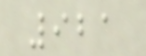921
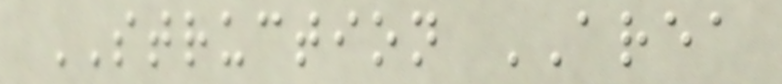STRUCTION AREA
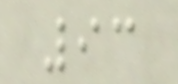93
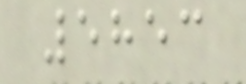5853
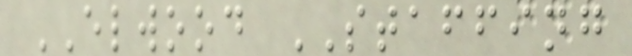ELWOOD STAFFING
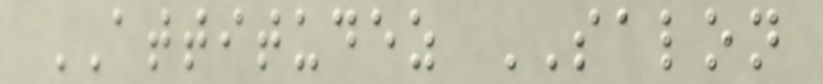ATTITUDEZ SALON
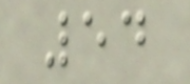54
